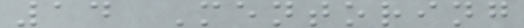14 Mentoring
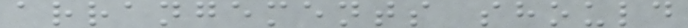arrangements should
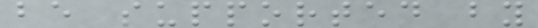be supported by
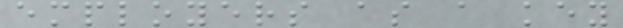employers as a key
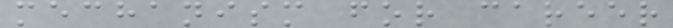mechanism for career
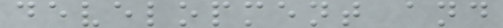development and
